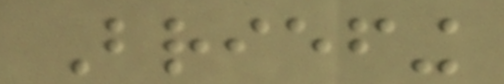Briefing
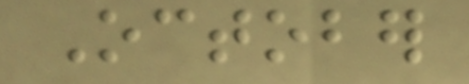October
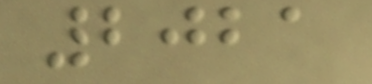2021
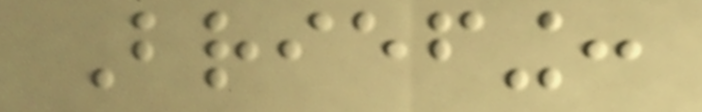Briefing:
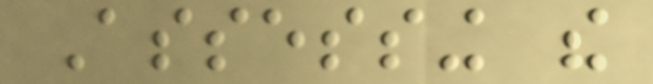Assessing the
